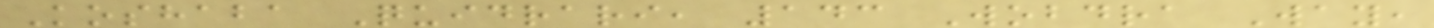Koshaba Quidrari, 143 Wobdra Way,
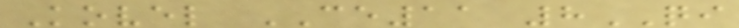Kovel CE11 8QI
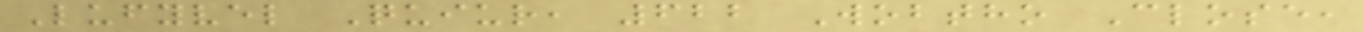Lufyvel Quiur, 622 Wobtho Close,
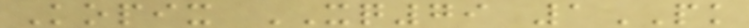Kopix XQ79 1PK
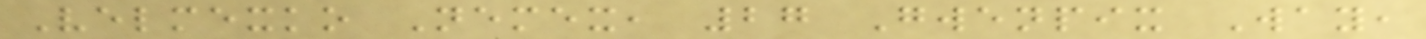Velmexko Nemex, 27 Gwenpix Way,
